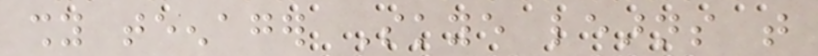shy teenager Skye learns that
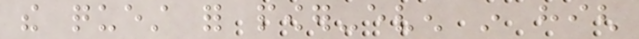the quest for power-even in high
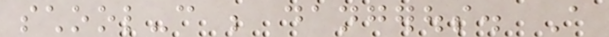school-can be dangerous. A
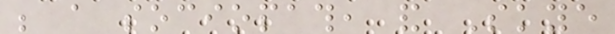be a sociopath, and Skye
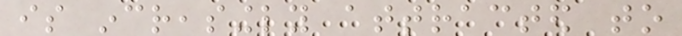is increasingly attracted to
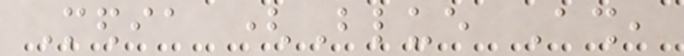Media (Blue Ash,
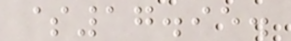$17.95.
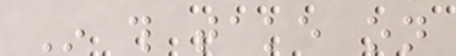In this take on
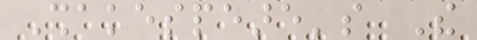Shakespeare's The
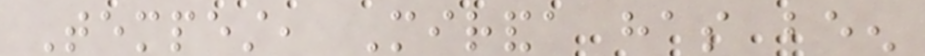Tempest, Miranda has been
